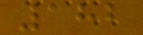182
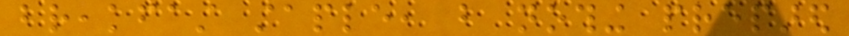breakfast staple, but nothing prepared
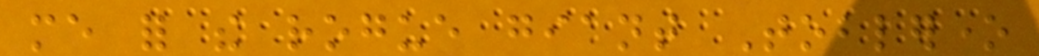me for the rogue giant Toblerone
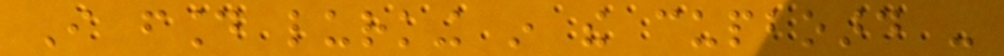I found lurking in the cupboard -
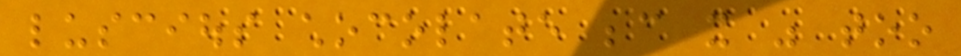luscious chocolate because it was too
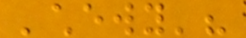'chewy'?
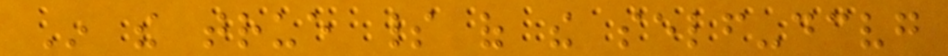In the true spirit of the self-deceiving
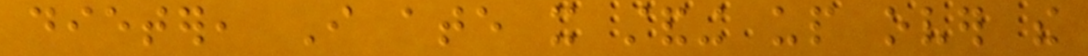dieter, I ate it standing up over the
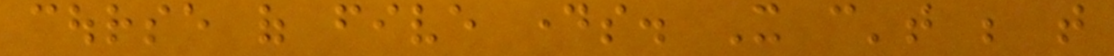course of five days. It can't be that
